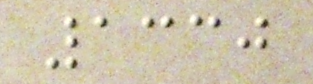1330
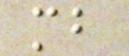mb
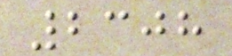2308
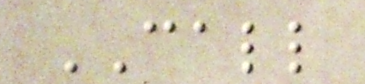CALL
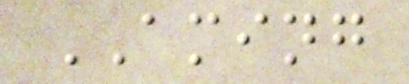AMING
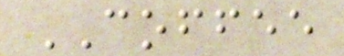COFFEE
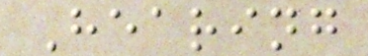Hearing
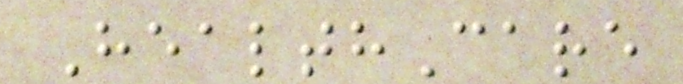HealthCare
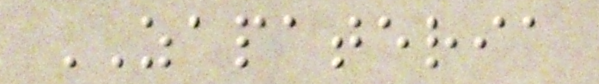ZAPATERIA
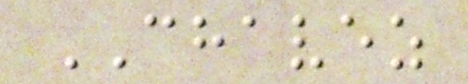CHAVEZ
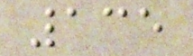135
